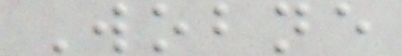Wobne
